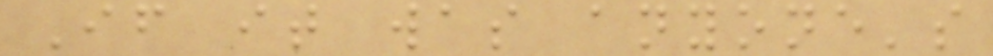If it was anyone's
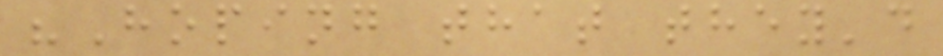"Hoping that they'd
